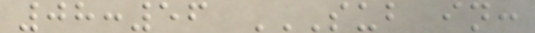08:56 SUB IN:
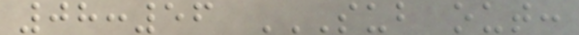08:56 SUB OUT:
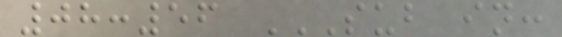08:56 SUB IN:
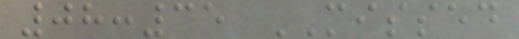08:35 MISSED
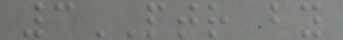3PTR by
